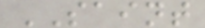SAINT
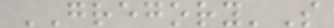GREGORY'S
